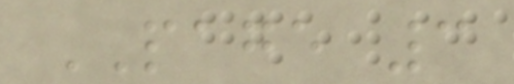PAGE 3
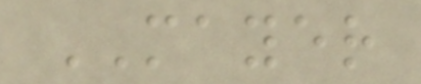MAYER
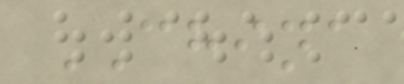CHINA
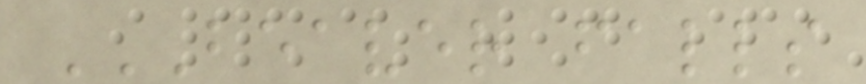BEAVER FALLS
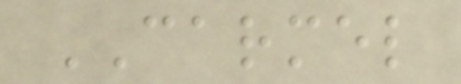CARMEL
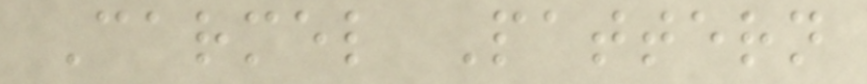Carmel Pattern
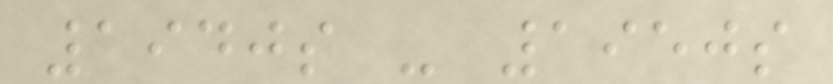1940s - 1950s
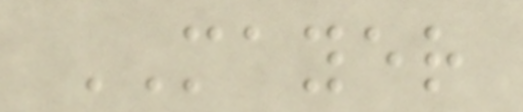MAYER
